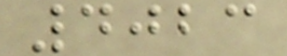4023
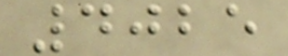4025
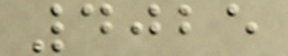4025
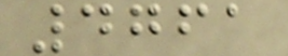4761
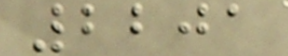2201
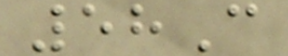58C
